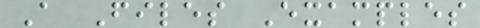A Files Examples
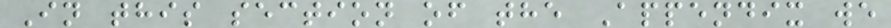In this section of the Appendix we
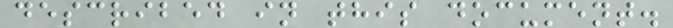described in this document.
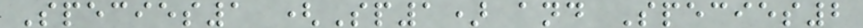Species1 (Sp1) and Species2
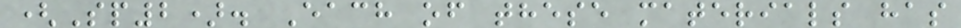(Sp2). Each of these materials has
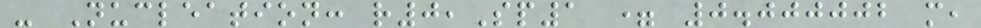- Nucleation: r0,Sp1 = 0.000002 m,
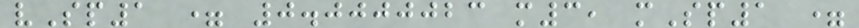vSp1 = 0.0000023 m3, mSp1 =
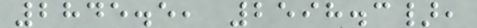2845.5, 2598.3},
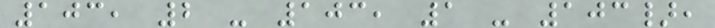103, 2 - 103, 1 - 103},
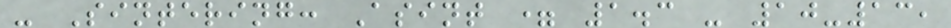- Sintering: Asint = 1.3 - 10-13,
